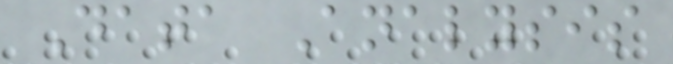Data Analysis
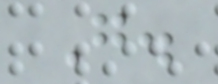G.
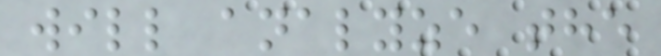will analyze the
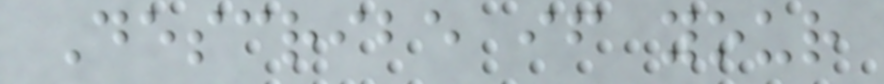Describe if your
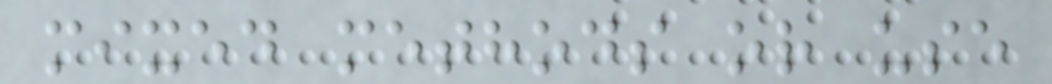mixed methods or use
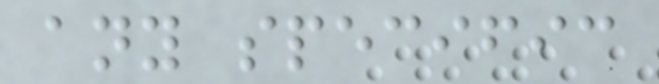any specific
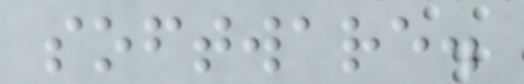software.
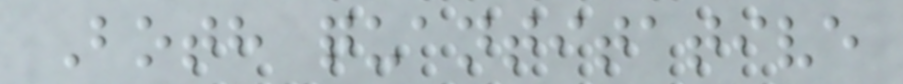Both quantitative
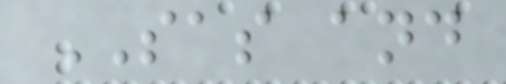SAS and
